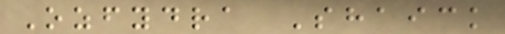Ozfydra Shaick
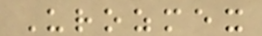Urozmex
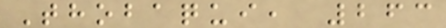Thobaqui, 263
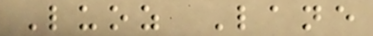Luoz Lane
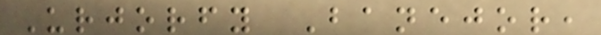Urjorfy Banejor,
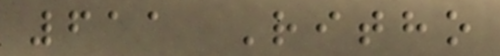611 Ritho
